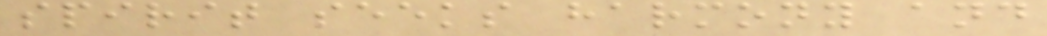spirit seeks harmony and
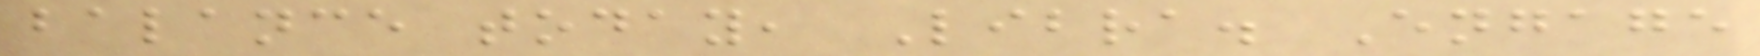balance today, Libra. Engage
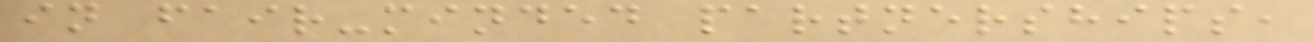in fair-minded partnerships,
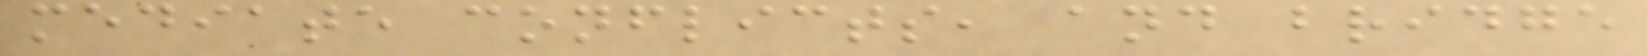mediate conflicts, and bridge
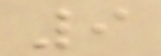9
